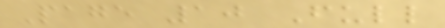Page 10 Full
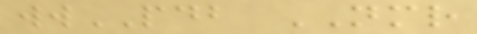wwPDB NMR
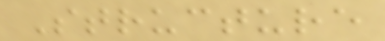Structure
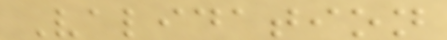Validation
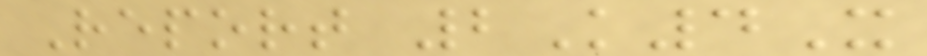Report 2K4X
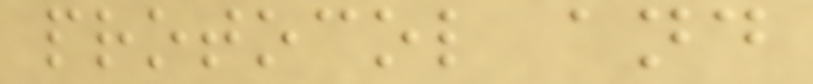protocol and
